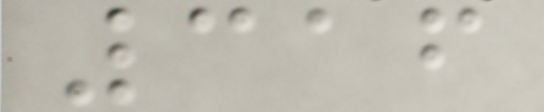316
